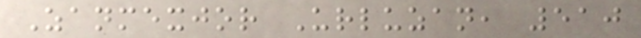Zanmexjor Urluzan, 510
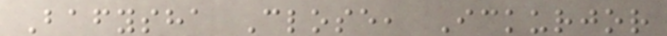Bafysha Close, Ickurjor
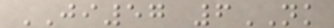JI57 6NK
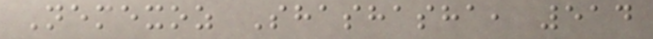Nemexoz Shashasha, 514
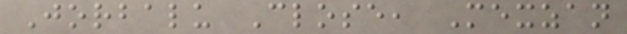Jorbalu Close, Mexzan
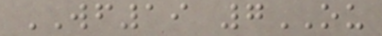WF19 7OU
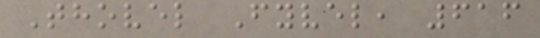Thovel Fyvel, 616
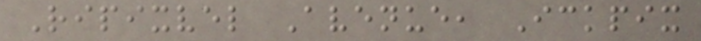Ripixvel Avenue, Ickpix
